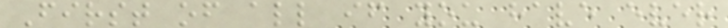First of all if you have ever
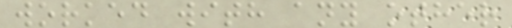worked with any other
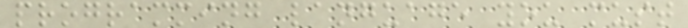programming language you must
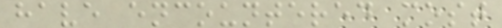have encountered most
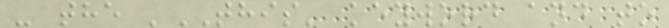- the 'THIS' keyword and to
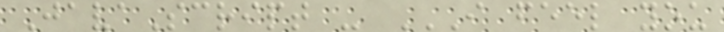JavaScript - I FEEL YOU
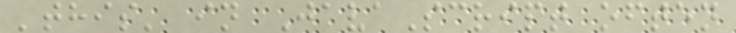'this' in JavaScript often
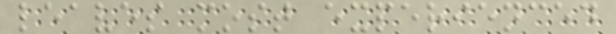leaves most experienced
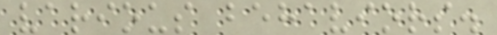various behaviors.
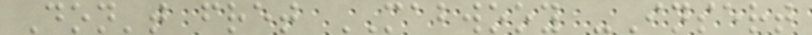Don't fret MABWOOY -Insert
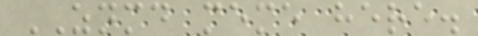ZNMD meme here.
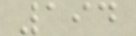194
